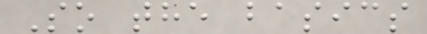So the basics
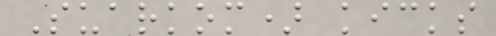Suarkom) kicks
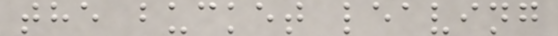the bucket leaving
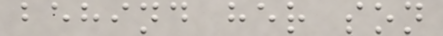behind her son
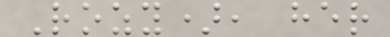Rozy), her
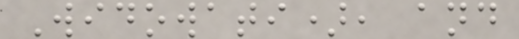Widowati), and
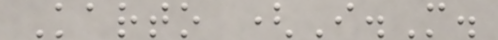Karto (I.M.
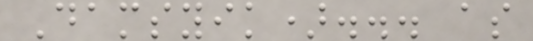Damsyik)... as
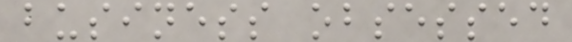business obsessed
